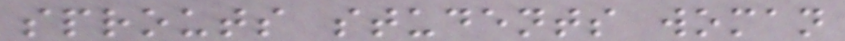sprouts students woman
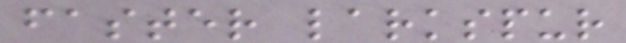faster larkspur
